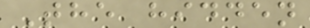The hidden
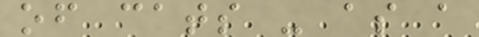of cats - as a
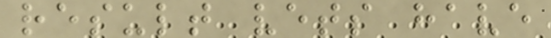result vets have
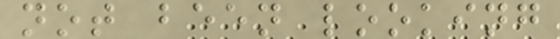not been looking
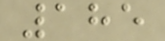185
